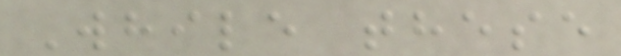While these
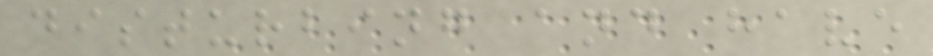disturbing and have
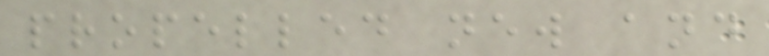propelled new and
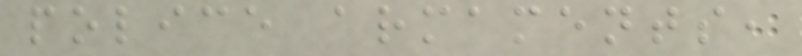police armaments,
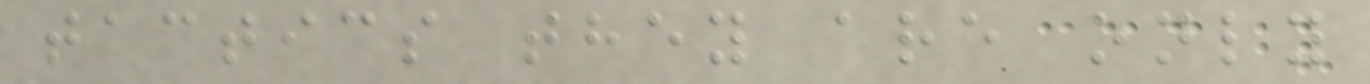tactics they are only
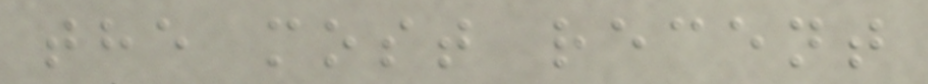the most recent
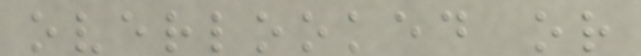overlooked or
